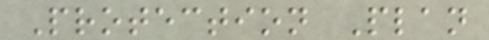Protection Plan
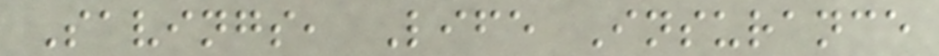Savings, Life Insurance
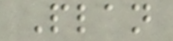Plan
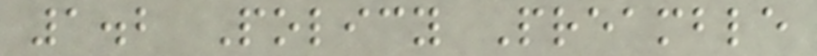1.2 Policy Preamble
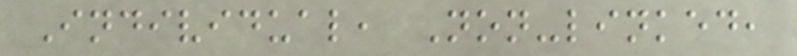Individual, Non-linked,
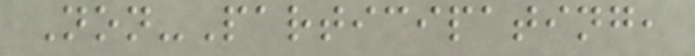Non-Participating,
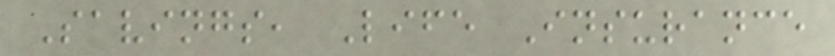Savings, Life Insurance
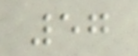57
